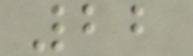22
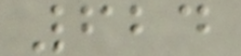624
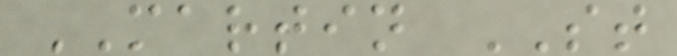MARTIN ST
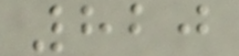820
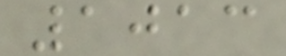1013
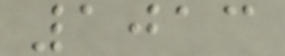1013
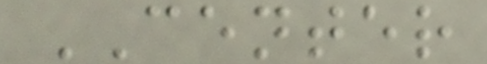CENTER
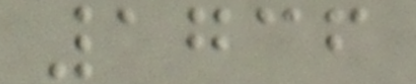1736
